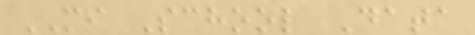MI School Data
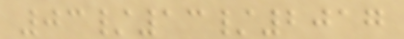03/13/2017
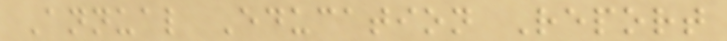Annual Education Report
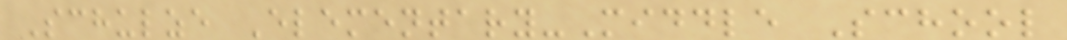Schulze Elementary-Middle School
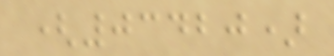(03420)
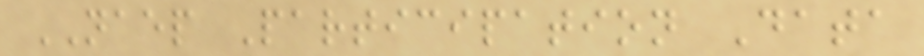NAEP Participation Data
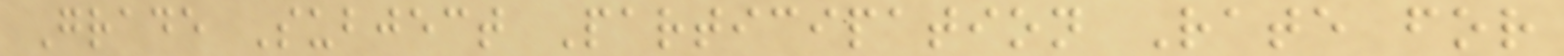Grade Subject Participation Rate for
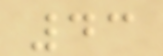43
